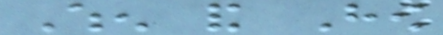When and How
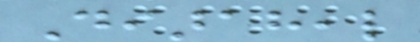Diaraheal
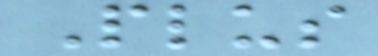Plus
